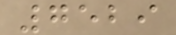7529
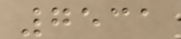7531
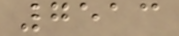7513
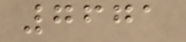7671
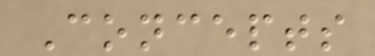Concepts
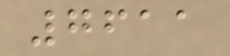7611
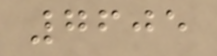7605
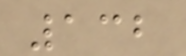132
